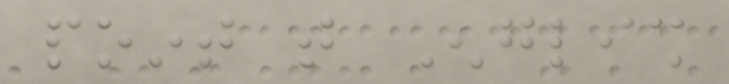point that English
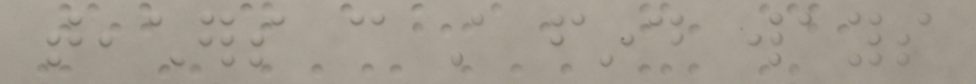teachers can still find ways
